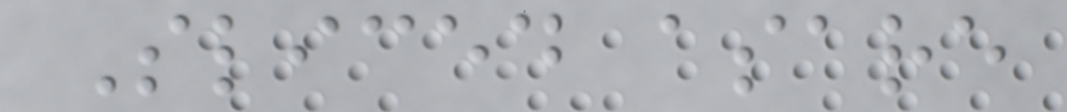Sliced asare
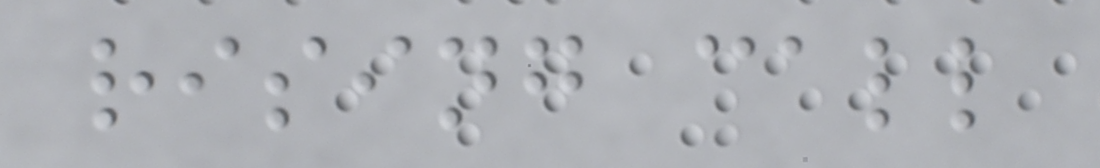rising call
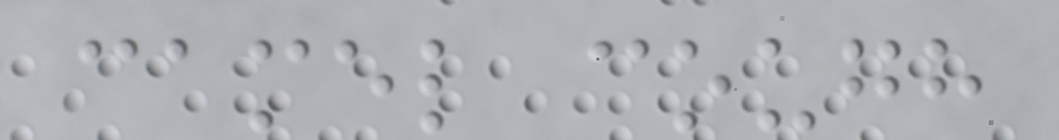camel cough
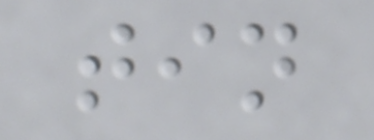tin
